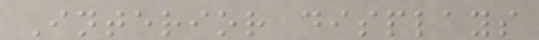Interior displays
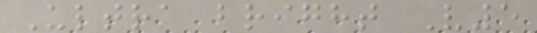Ultra bright V5
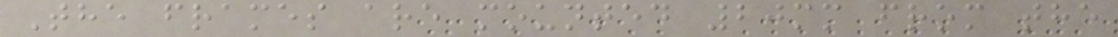The frames are mounted 20mm from the
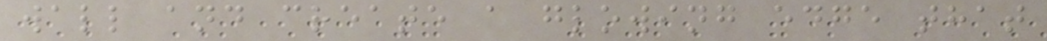wall and create a glowing edge that
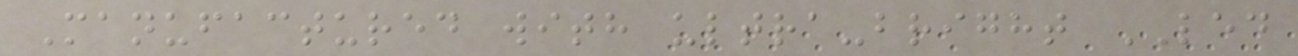Manufactured with ultra-bright LED
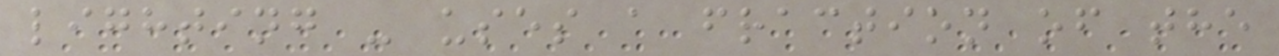lighting - uses a fraction of the
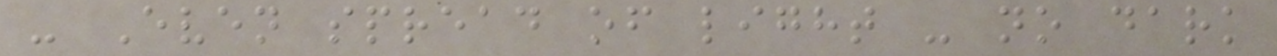- Even spread of light - no dark
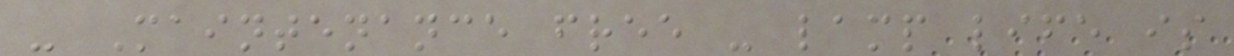- Maintenance free - lamp life is
